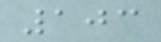103
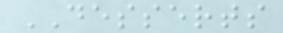DESSERTS
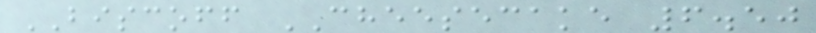BISCOFF CHEESECAKE 6.50
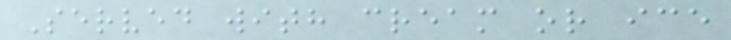Served with cream or ice
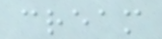cream
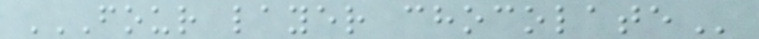FOUR LAYER CHOCOLATE
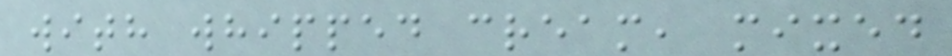with whipped cream, mixed
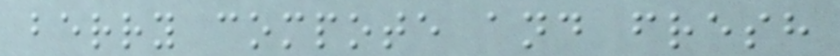berry compote and fresh
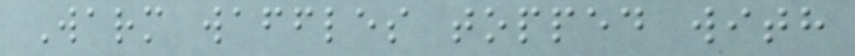Warm waffles topped with
